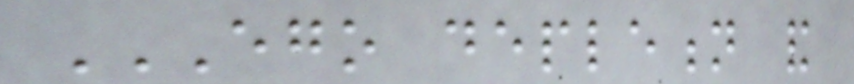EGO DEPLETION AND
